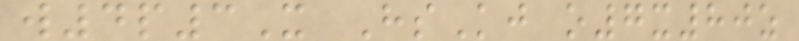w4p3X HsKj o7x80z
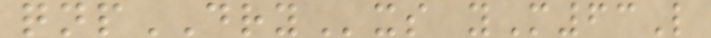qnpDRYxs yM63L
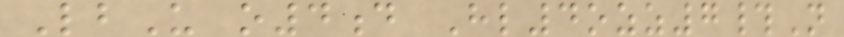LbU o4d Hl4ozz7#N
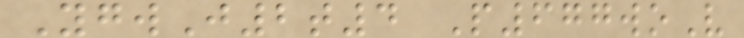YgwJ2t4 P677woV
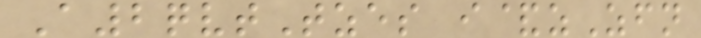A2qvtTzes i&zZfn
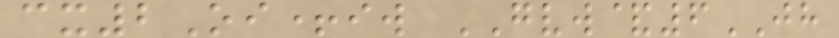cx2Oi+iw GVW&6JH
